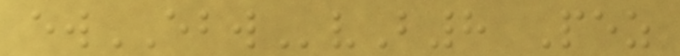ewEBWvB8 Pez
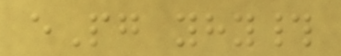ePg yhy#
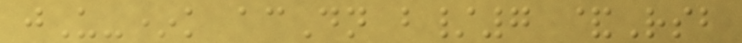jU-*k acDn b/7 &Rsb
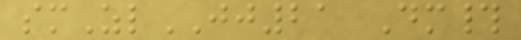smZlJJ21 Dm#
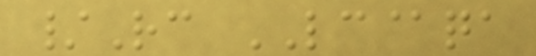/Rc LC@qa
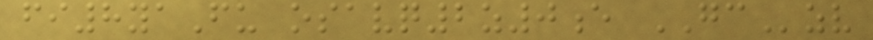fi8yaFu osavq2z0e GCzv
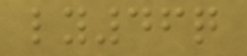ly46q
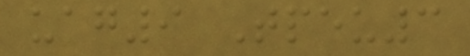uag9 Tpeu3
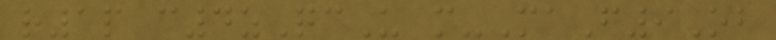r1p c4zQcU m-MaF9Ob
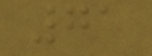71
